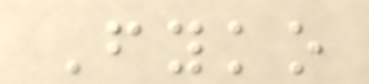Fyko
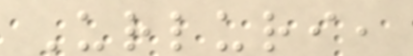Urluri,
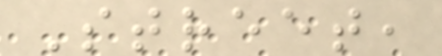Street,
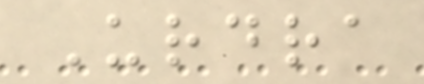Urdra
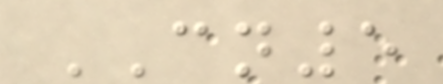CN5
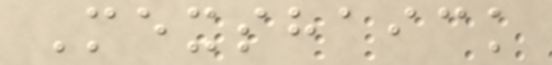Mexshaick
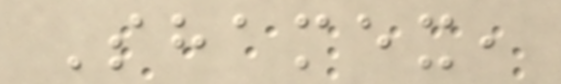Shamex,
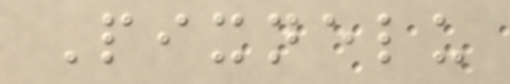Pixnelu
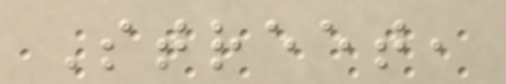Street,
